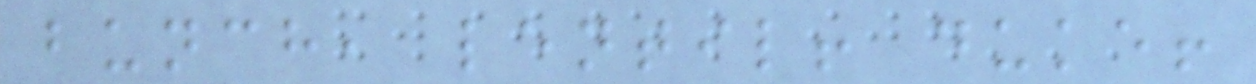bunch, lentil! duke!
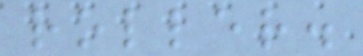roller.
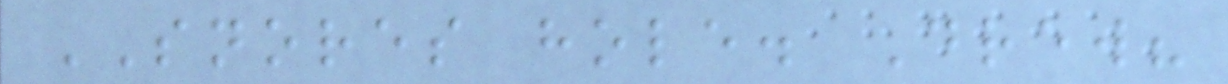SNORES hole. Drew?
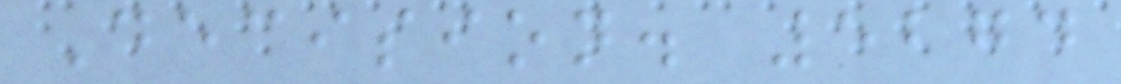Decision. 5274
